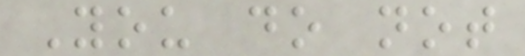You do not
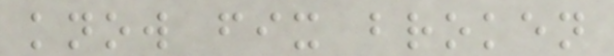know fix broken
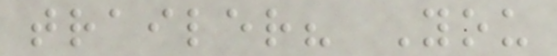trailer? You
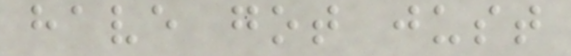have got just
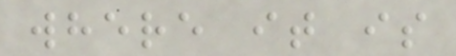where it is
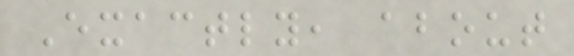Exactly, about
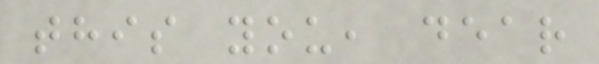this you, dear
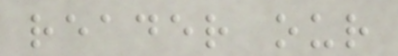reader our
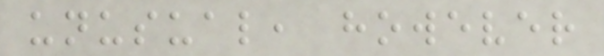unusual, however
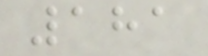181
